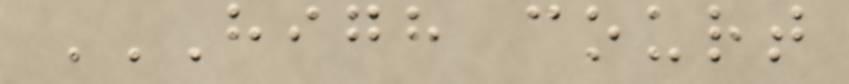HIGH COURT
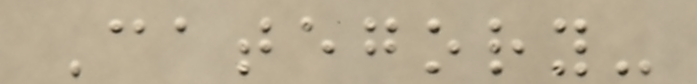Category-
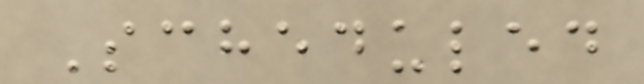Scheduled
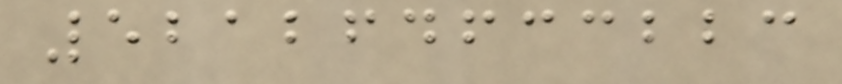521264633223
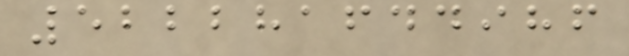522281644986
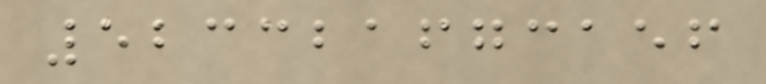523321673156
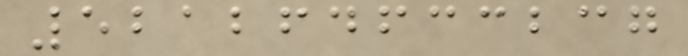521264633237
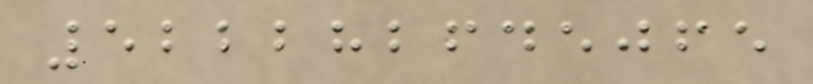522282645065
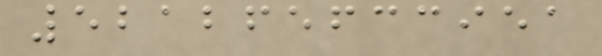521265633951
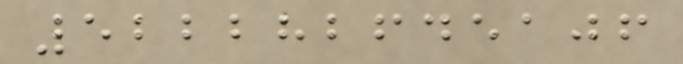522282645106
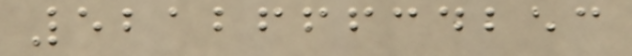521266634253
